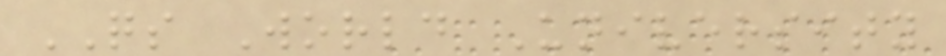QS World University
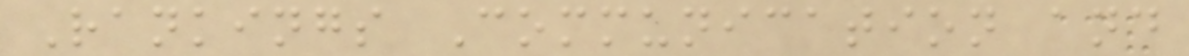Rankings Communication and
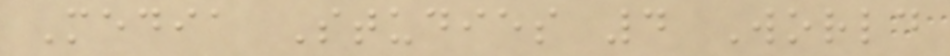Media Studies 4 World
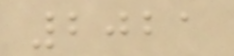2021
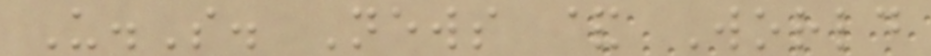U.S. News & World
